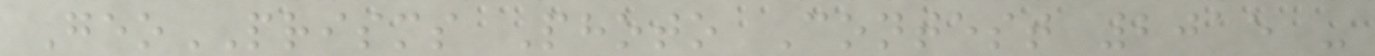GeoPRISMS Photo Contest 2015 -
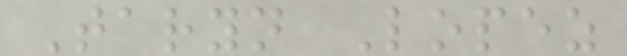Taryn Lopez
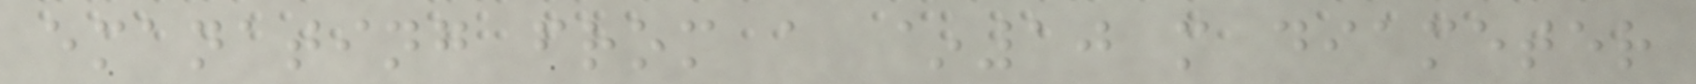emanating from a ~10 m diameter
